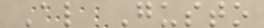Al Gusto
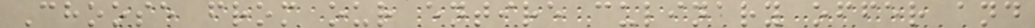Choose from our entire culinary offer and
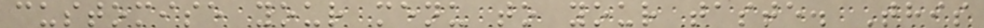customise your menu to your taste. This
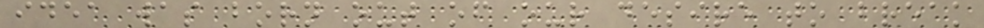idea was born out of our desire to break
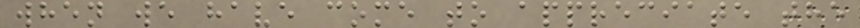when we have come to appreciate the
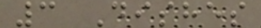3 Dishes
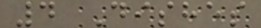4 Dishes
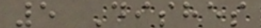5 Dishes
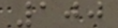100
